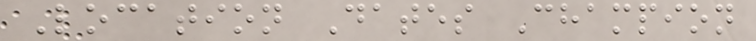Location Dates Champion
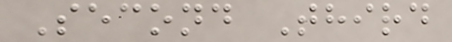Second Third
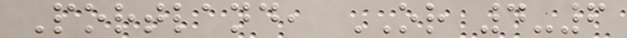Portland, OR 4-6
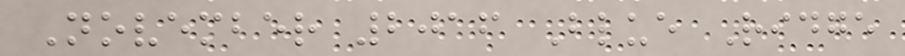November 2016 Blue Ridge
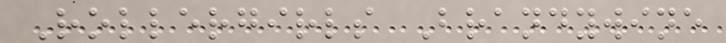Rollergirls Brandywine
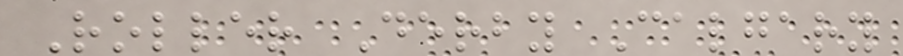Roller Derby Calgary
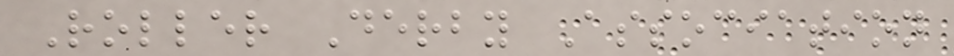Roller Derby Association
